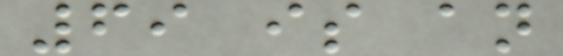69 is an
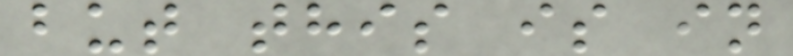but this is in
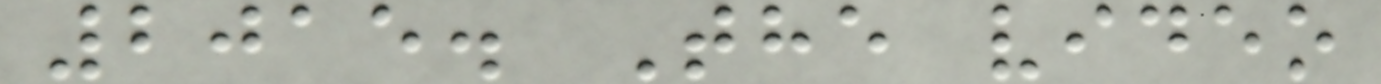2015. The video
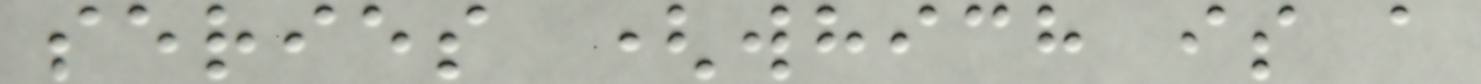series (which is a
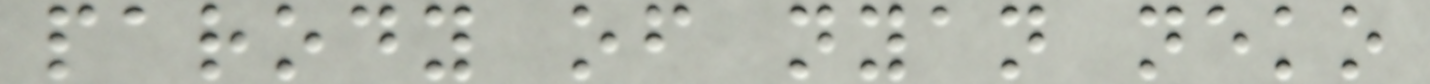parody of nyan neko
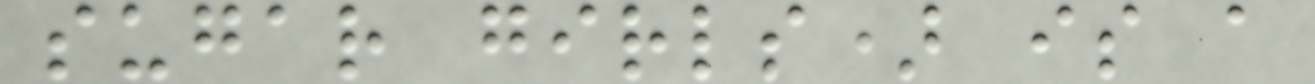sugar girls) is a
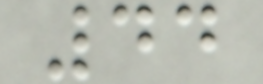44
